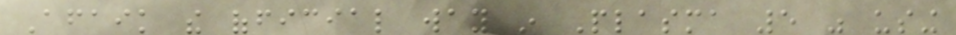Afaik the official way in Plasma 5 was using
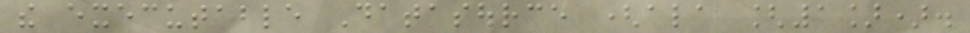the executable Datasource (ala [1]).
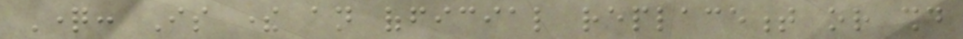Question: Is there an official replacement or should
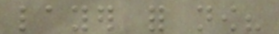layer for now?
